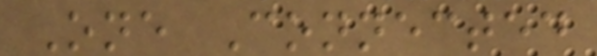One Connected
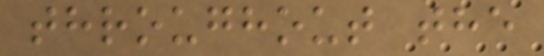throughout the
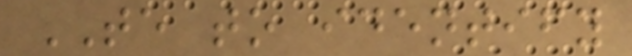TE to identify
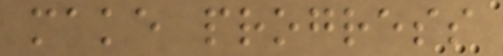make progress
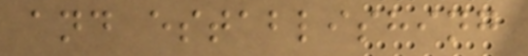and establishing
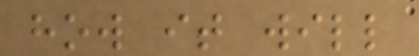how it will
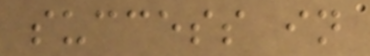success in
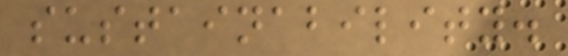sustainability.
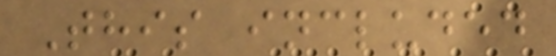This included
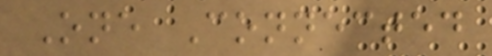One Connected
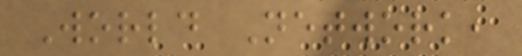World Network,
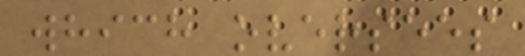which oversees
